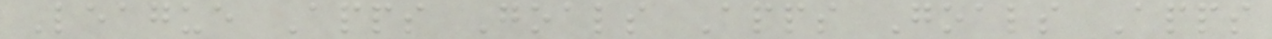League Apps Goals Apps Goals Apps
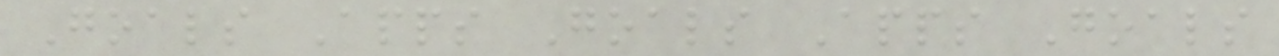Goals Apps Goals Apps Goals
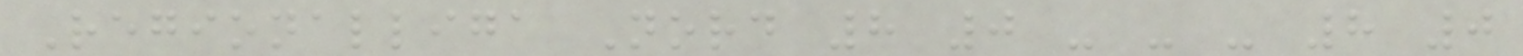Regionalliga Nord 8 0 - - - 8 0
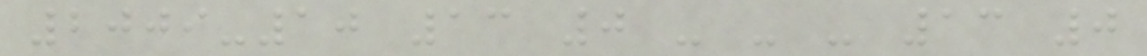2009-10 13 0 - - - 13 0
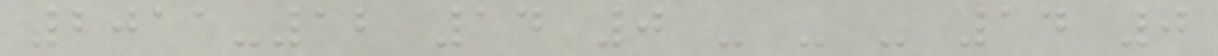2011-12 14 0 - - - 14 0
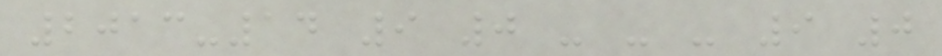2013-14 9 0 - - - 9 0
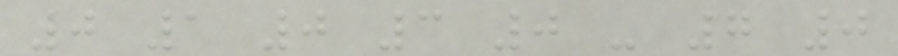0 1 0 3 0 - 7 0
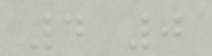4 0
